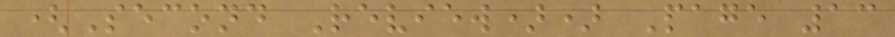(Second Review)) Page 13
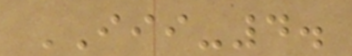III-4.
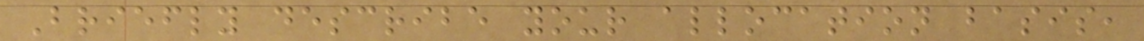Briefly describe your allocation basis,
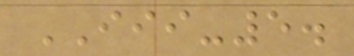III-5.
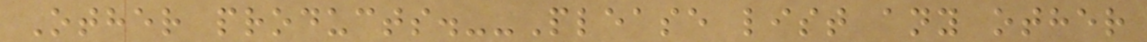Other products.--Please list any other
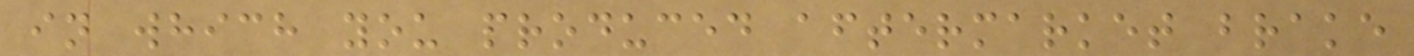in which you produced aftermarket brake
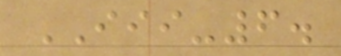III-6.
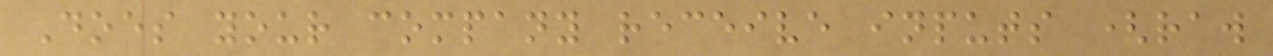Does your company receive inputs (raw
